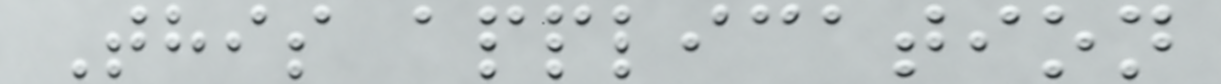This application
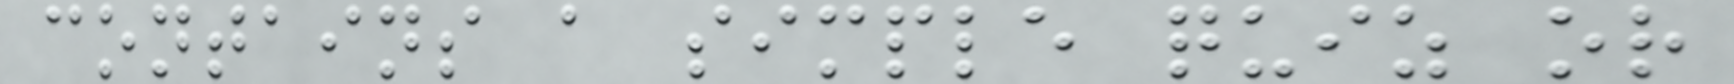contains a simple quiz or
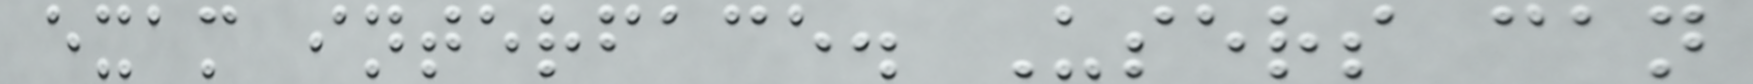exam interface. Users can
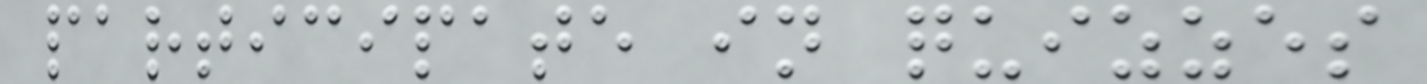participate in quizzes
